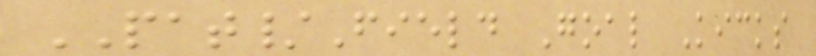PAT/Field Goal Kicks
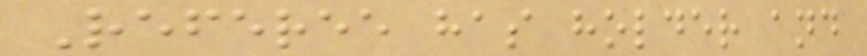Referee has holder and
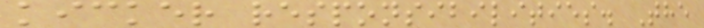kicker responsibilities. The
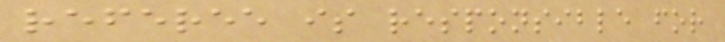referee is responsible for
